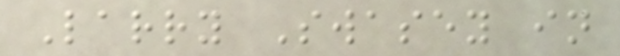Larry Swasey in
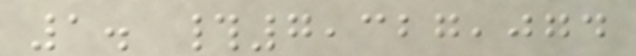1. #7,327,074
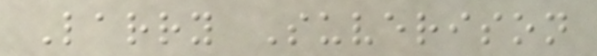Larry Suverison
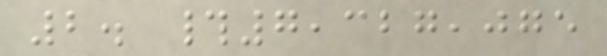2. #7,327,075
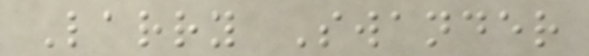Larry Swander
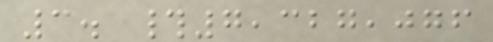3. #7,327,076
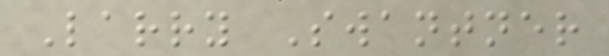Larry Swantner
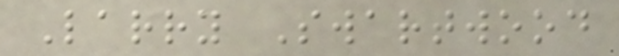Larry Swartwood
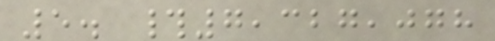5. #7,327,078
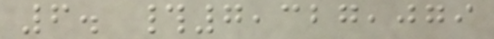6. #7,327,079
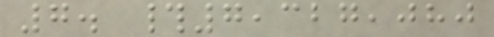7. #7,327,080
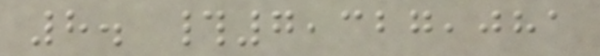8. #7,327,081
